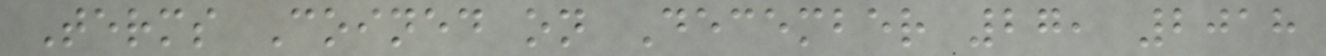Terms Coined on December 27, 2018
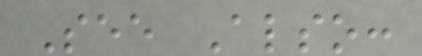See Also:
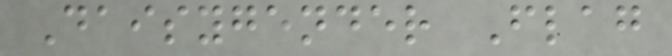Daisygender Flag
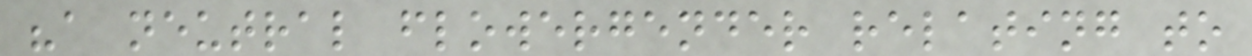"a neutral flowergender relating to
